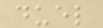duel
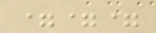===
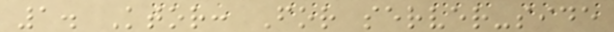1. Ktor: For server-side
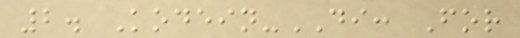2. Kodein-DI: For
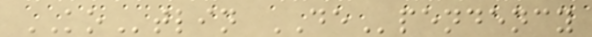KOtlin DEpendency
